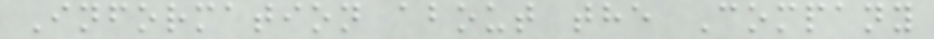Information about the Company
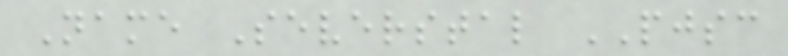Name Severstal PJSC
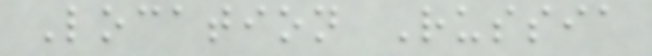Location Russia
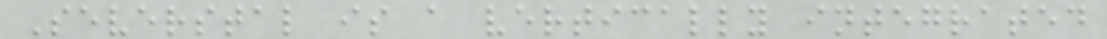Severstal is a vertically integrated
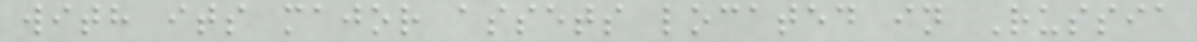with its major assets located in Russia
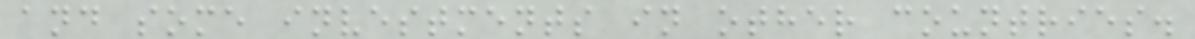and some investments in other countries.
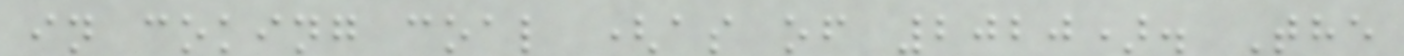in coking coal (as of 2020). The
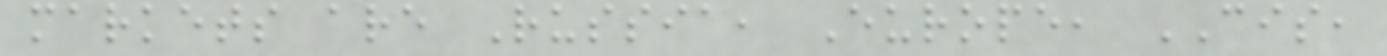markets are Russia, Europe, CIS,
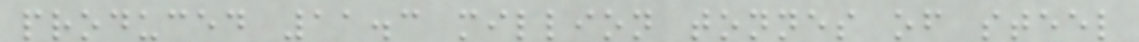produced 11.3 million tonnes of steel
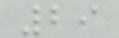29
